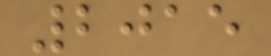2015
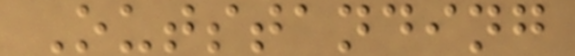Outstanding
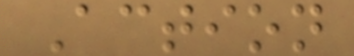Action
